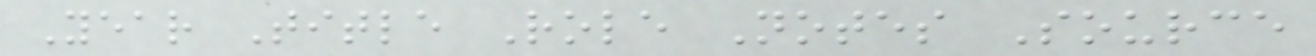Year Title Role Notes Source
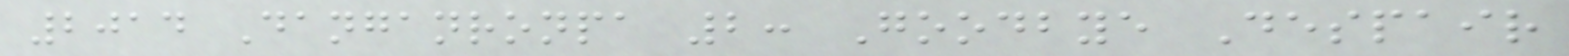2014 Danganronpa 2: Goodbye Despair
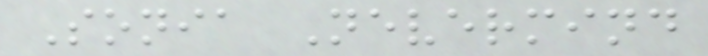Sonia Nevermind
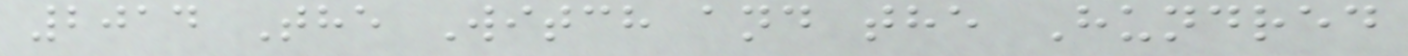2014 The Witch and the Hundred
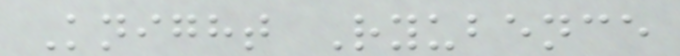Knight Ryubence
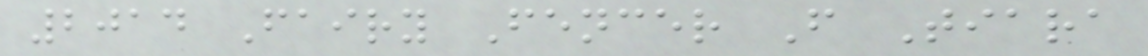2014 Fairy Fencer F Tiara
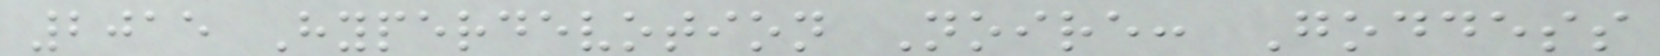2015 Hyperdevotion Noire: Goddess
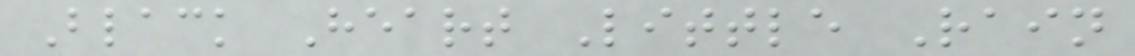Black Heart Little Rain
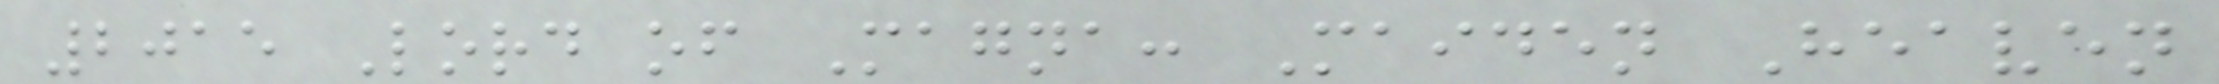2015 Lord of Magna: Maiden Heaven
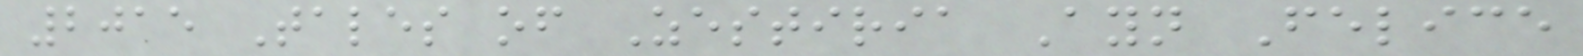2015 Tales of Zestiria Ayn Felice
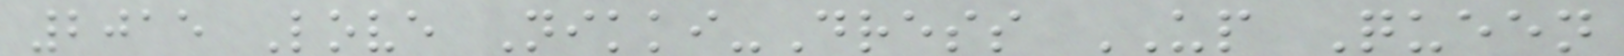2015 Love Nikki-Dress UP Queen
